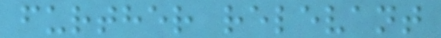further relevant
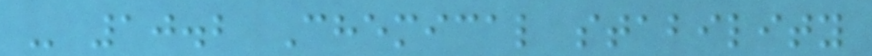- 10.2 Chemical stability
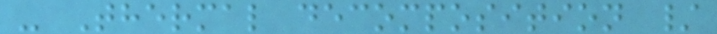- Thermal decomposition /
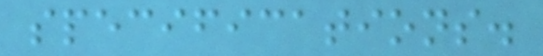specifications.
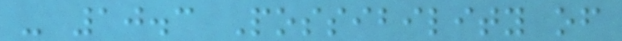- 10.3 Possibility of
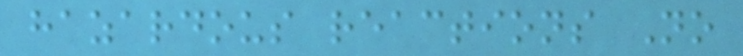hazardous reactions No
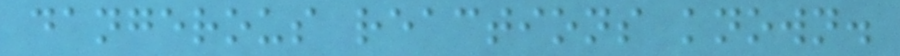dangerous reactions known.
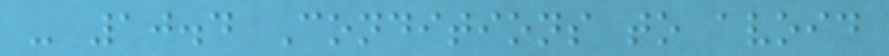- 10.4 Conditions to avoid
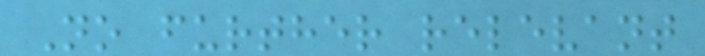No further relevant
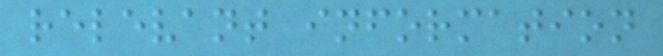relevant information
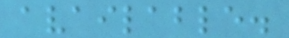available.
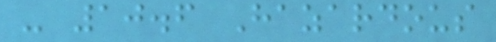- 10.6 Hazardous
